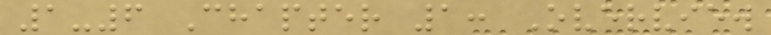1-6 Chapter 1: Overview
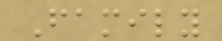Family
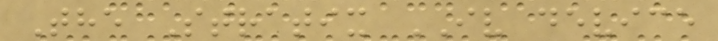The Stratix IV device
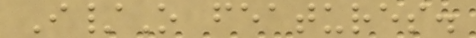I/O features.
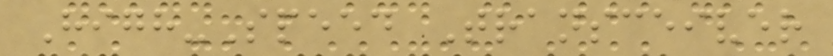High-Speed Transceiver
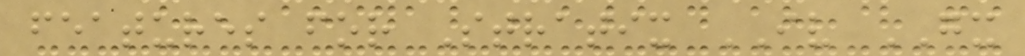features for Stratix IV GX
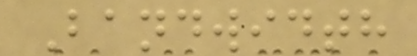Bandwidth
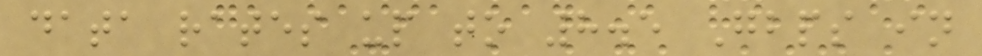data rates up to 8.5 Gbps in
